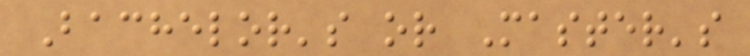Bachelor's or Master's
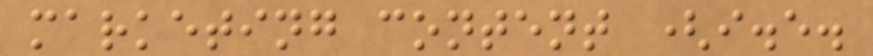marketing content (i.e.
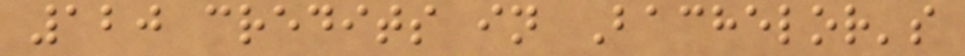120 credits in Bachelor's
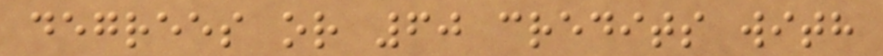degrees or 60 credits with
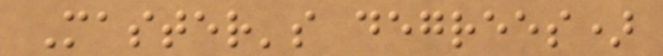Master's degrees)
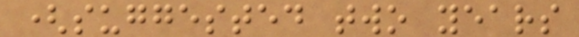(suggested two years
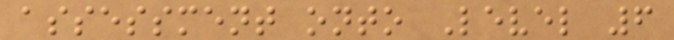assessment onto Level 6
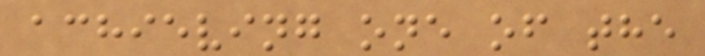achieving one of the
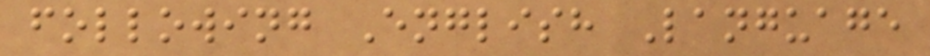following English Language
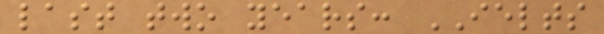last two years: IELTS
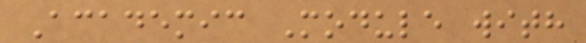Academic Module with
